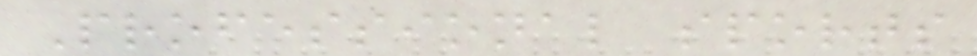Professional sports
